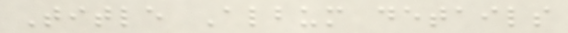Title Album details
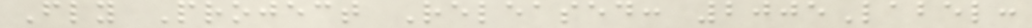Fly Project Released: 2005Label:
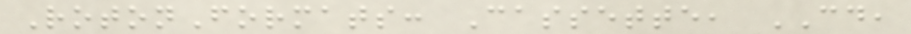RotonFormats: Cassette, CD,
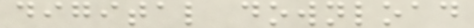digital download
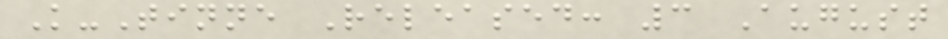K-Tinne Released: 3 August
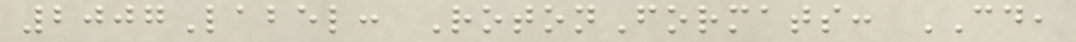2007Label: RotonFormats: CD,
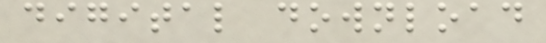digital download
